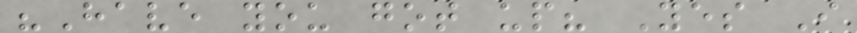"Have you got up? Yes I
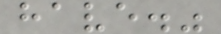have."
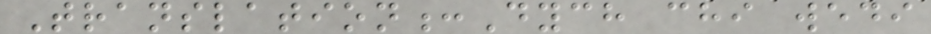Translation:Dych chi wedi
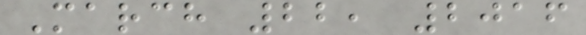March 22, 2016
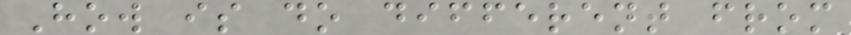How is do different from
